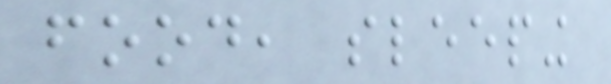food, sleeping
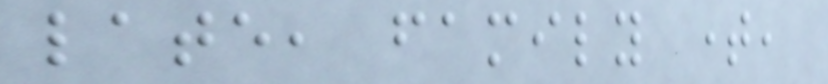late, family time,
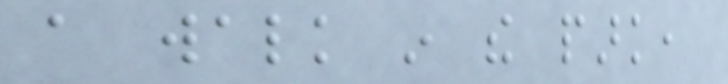a walk in the park,
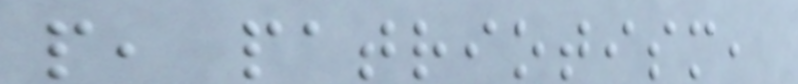people, patriotism,
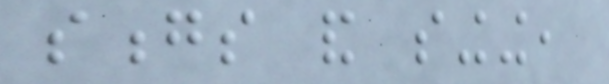songs and singing,
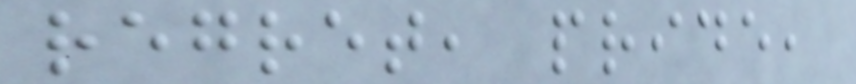regret, pride,
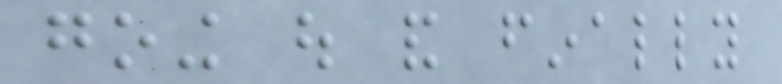going out and finally
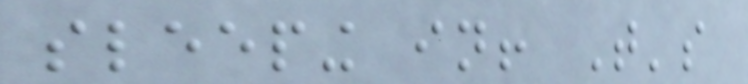sleeping in! That's
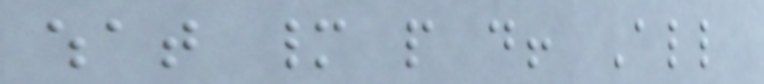what many people do! All
